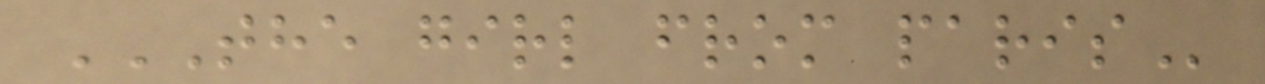THE GIRL FROM PARIS
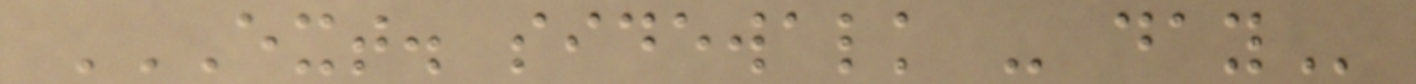EXT. SIDEWALK - DAY
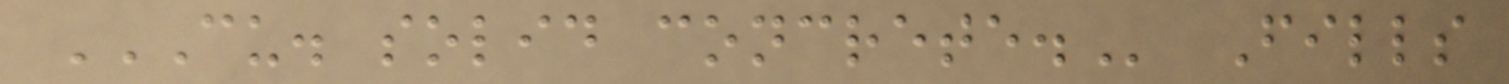CU. SOLID CONCRETE. Fills
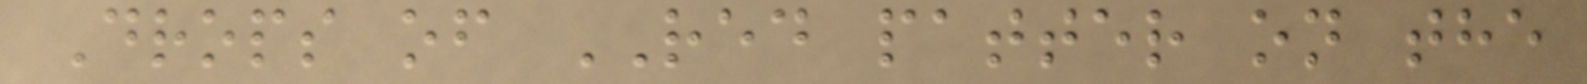Drops of RED patter on the
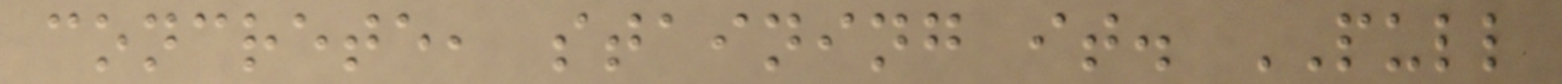concrete, staining it. PULL
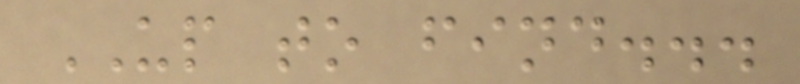UP to find...
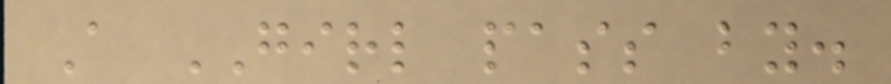A GIRL pass by.
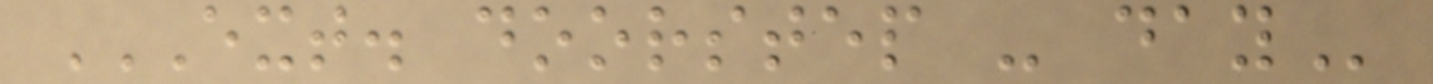EXT. DOORSTEP - DAY
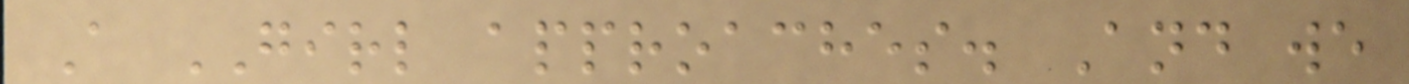A GIRL approaches. And we
